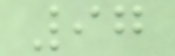97
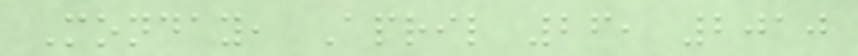Monday, April 26, 2010
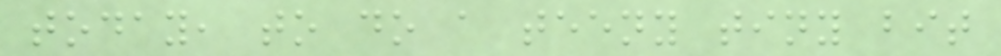today, to do a teeny tiny bit
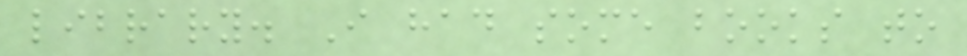library. I had some books to
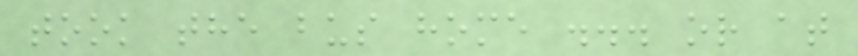took the bus home ... or at
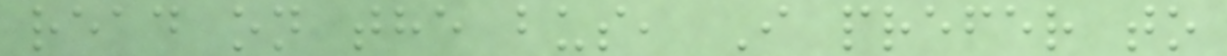read on the bus, I prefer to
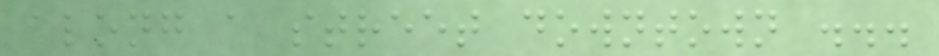along a street downtown ...
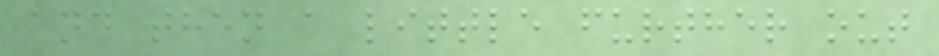and then a little further out
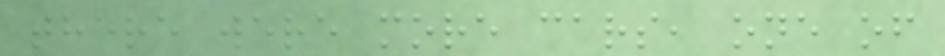there were more cars, one of
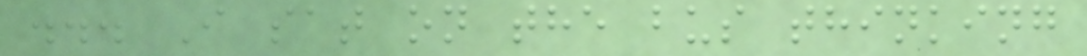... I sat on the bus thinking
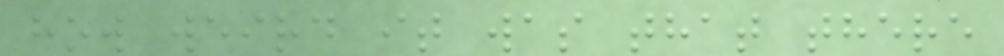how weird it was that there
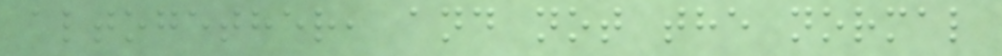altogether, and not the normal
